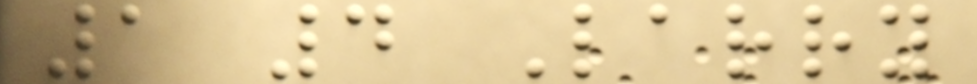1 4 Larry
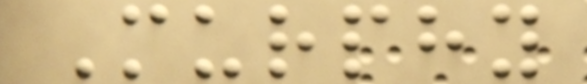Murphy
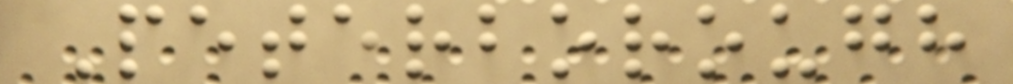Peterborough
